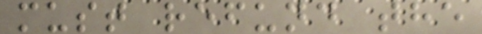must refund the
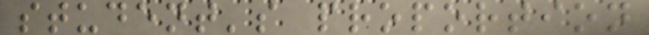student's proportion
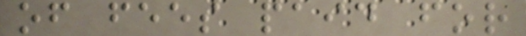of fees paid for
